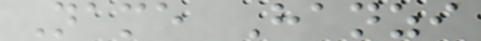Name Hanzi
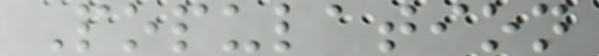Population
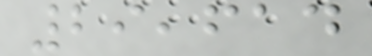29,614
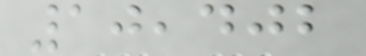10,402
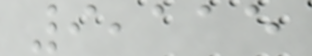9,115
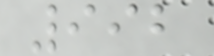992
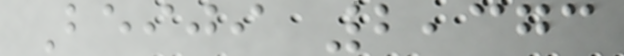Beiji 2,373
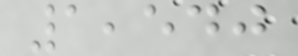1,540
